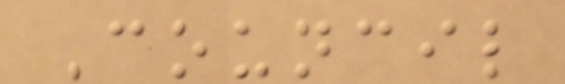Council
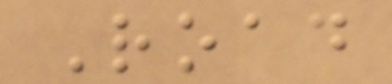Road
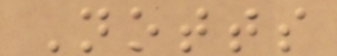Notts
